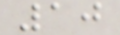10
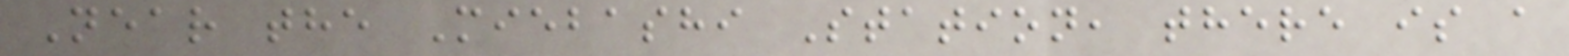Near the Miebashi Station, there is a
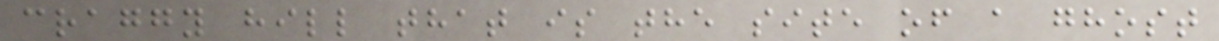craggy hill that is the site of a ghost
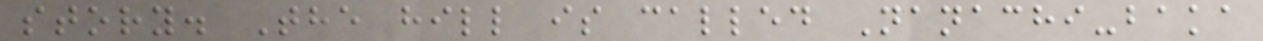story. The hill is called Nanachi-baka
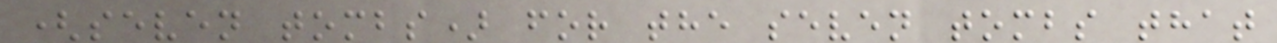(seven tombs) for the seven tombs that
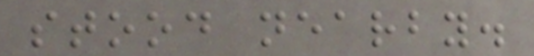stood nearby.
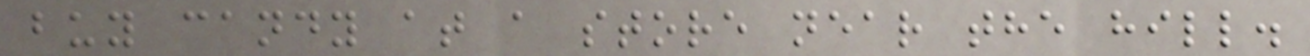buy candy at a store near the hill.
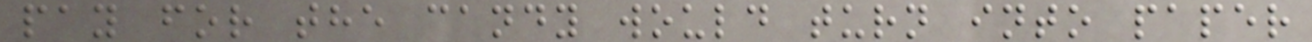pay for the candy would turn into paper
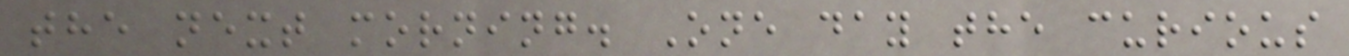the next morning. One day the curious
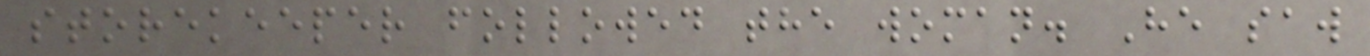storekeeper followed the woman. He saw
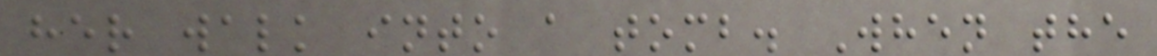her walk into a tomb. When the
